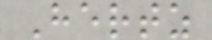Hertz
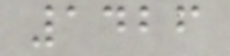1426
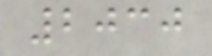2030
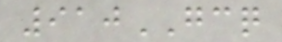910GCQ
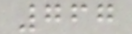767
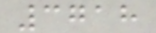3718
